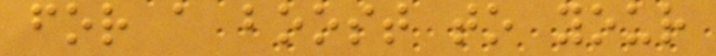for a boost to your
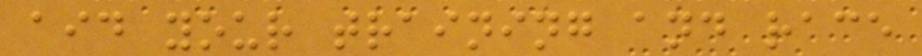aid your training and race
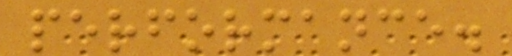performance.
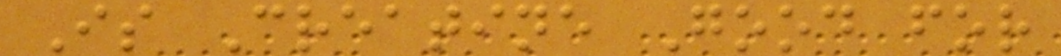Is Creatine Good for
